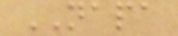NAPA
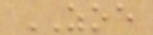ZOE
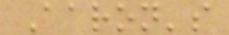Aaron's
